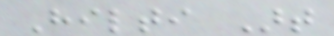Hilti Art
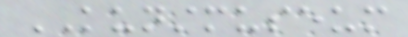KUNSTMUSEUM
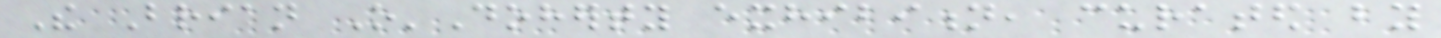The Brian O'Doherty exhibition, curated by
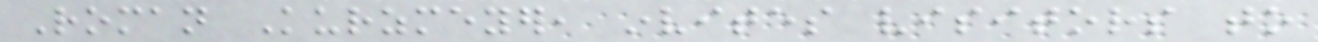Roman Kurzmeyer, invites visitors to
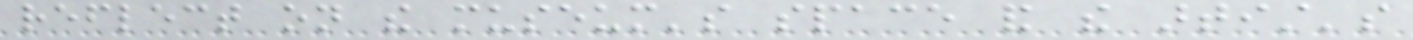reflect on the museum's space and the artist's
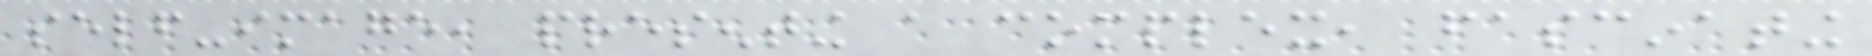self-image, presenting a complex, fascinating
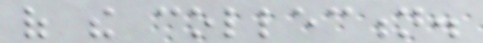of the collection.
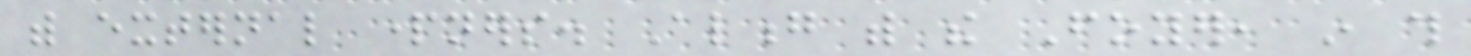with external partners. Along with the Foyer, in this
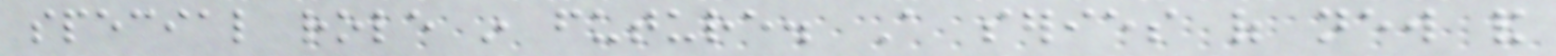special role in future. A series of new and
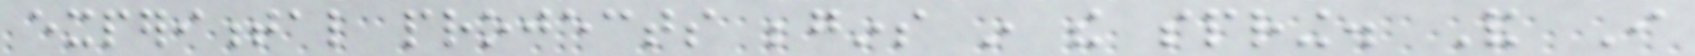experimental projects begins in the spring. And I
